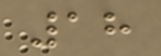18
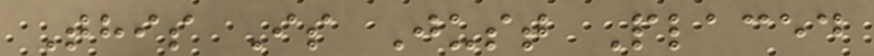This Is Just Placed
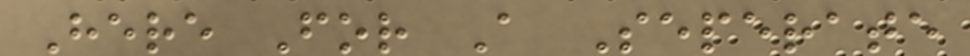Here For A Seperate
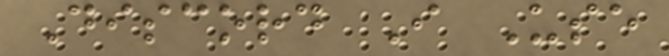Discord I Use
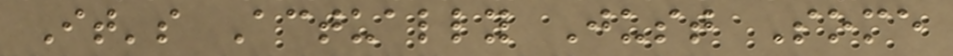It's Actually Just Some
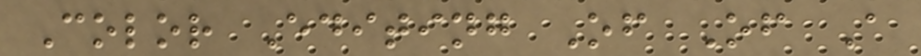Color Editing Of Of A
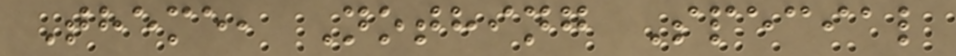Theme, Nothing Special
